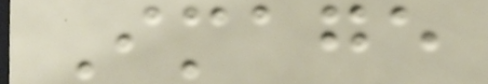Image
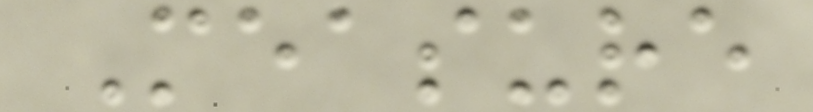Measure
